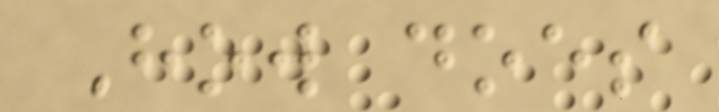How does
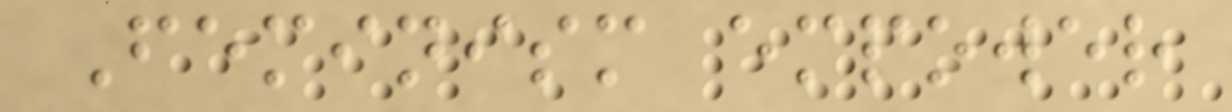Feminism empower
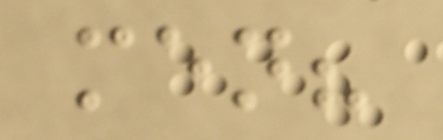men?
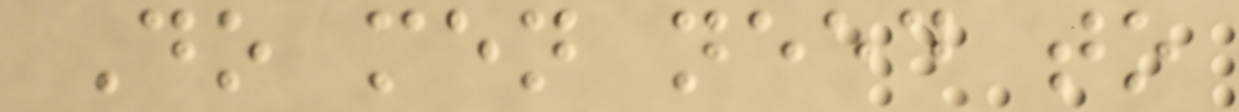Do men need to
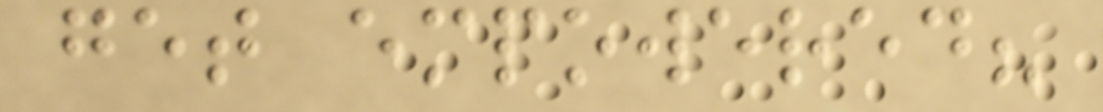get empowered?
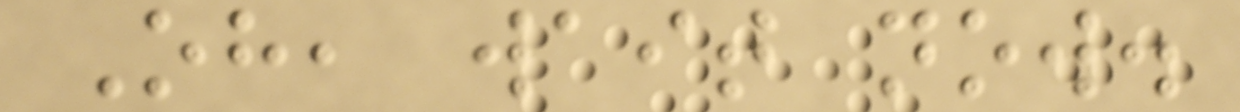Oh, wait now.
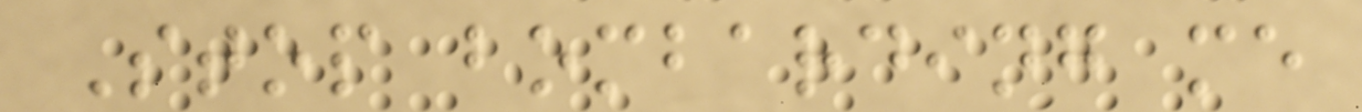Stop bombarding me
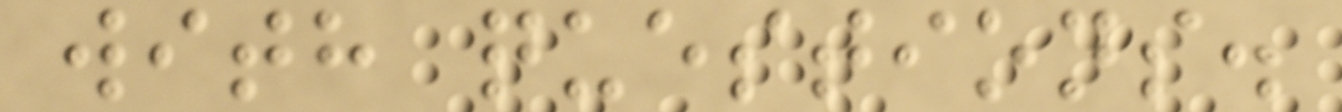with questions.
